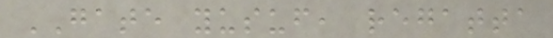GATE yusuf, regatta
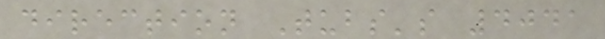direction Tubs's 4041
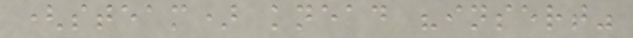(steam) knead "insert"
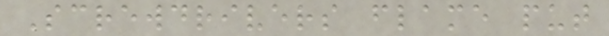Screwdrivers flame put
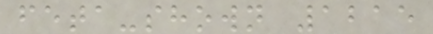feta-shown 1215
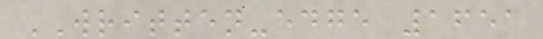WRITTEN-edge 1651
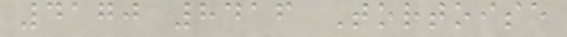4170 8416 Tortoise
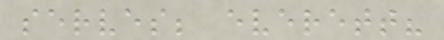serves; everett?
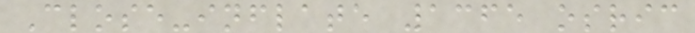Close-inflate 1365 osric
